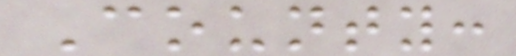County:
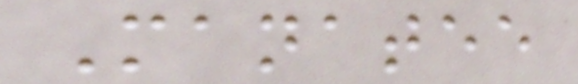Manatee
